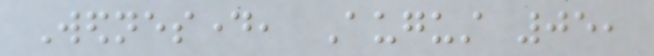Wednesday, August 05,
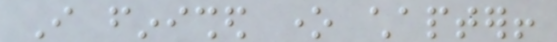I finished one chapter!
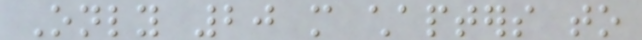Only 20 more chapters to
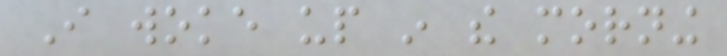I woke up in the morning
